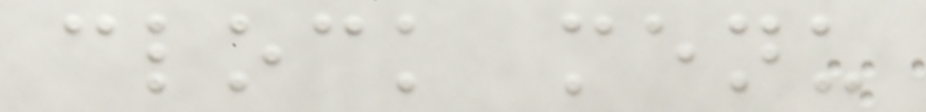clock menu
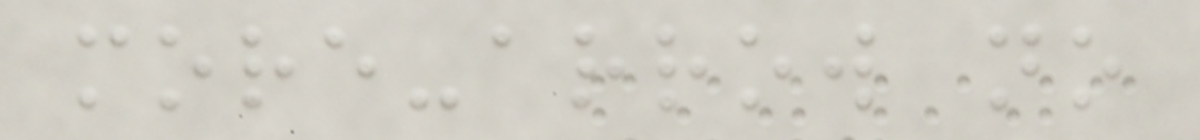more-arrow no
